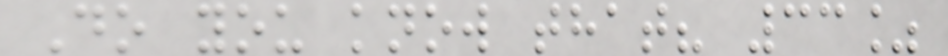Do you know that? 33%
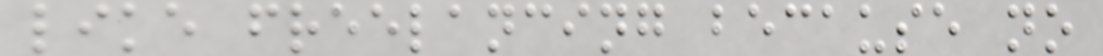like freelancing because no
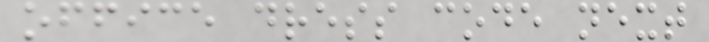office dress code next
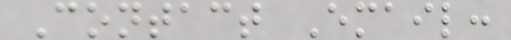Contact Email:
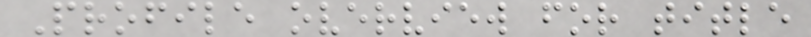Profile overview for title
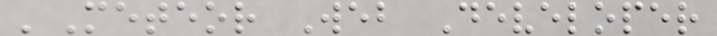'Meteor Web Developer
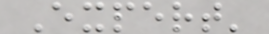Expert'
